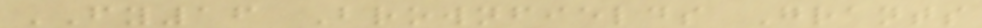FY16 Brownfields Grants
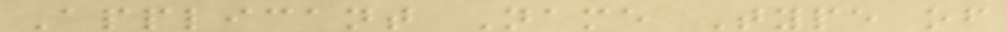Applicant Name Type of
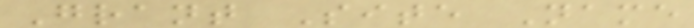Grant Site Name
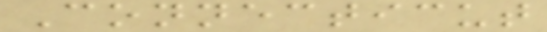Connecticut
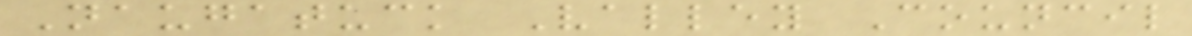Naugatuck Valley Council
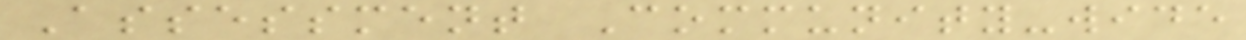Assessment Community-wide
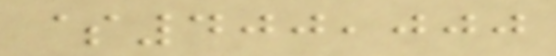$400,000
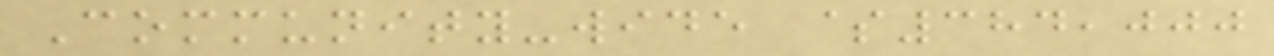Community-wide $384,000
